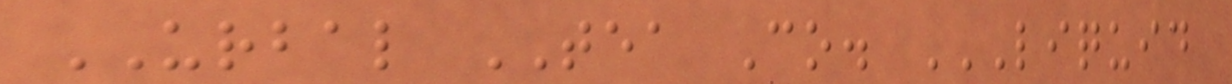URBAL TEA Co. LIQUID
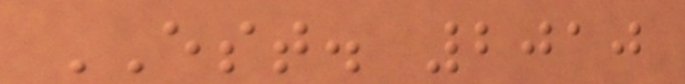EST. 2010
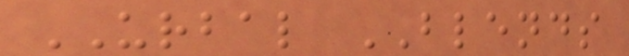URBAL BLENDS
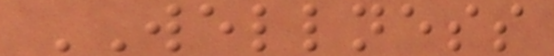WELLNESS
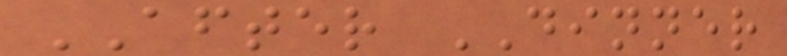AFTER DINNER
